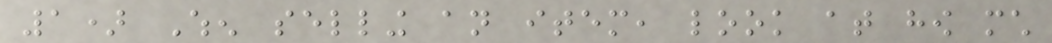1) When selling an item, look at how much
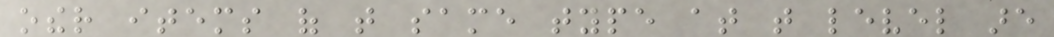other items of that same type at that level are
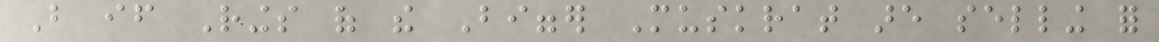But if Rings of the Bigger Muskrat are selling for
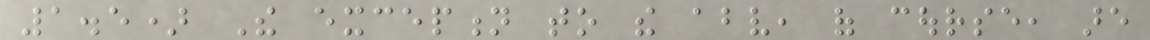1.5) The exception to the above, of course, are
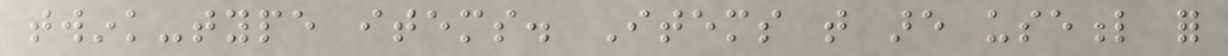twink-type items. Items that are useful for
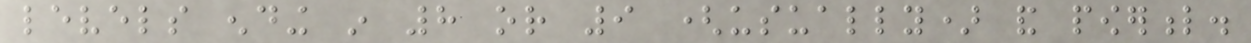levels ending in 8 or 9 (usually) and powerful.
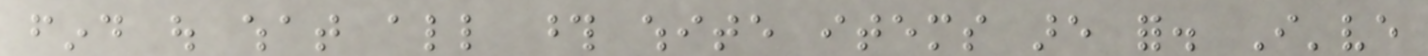find out what all those white items are for. I've
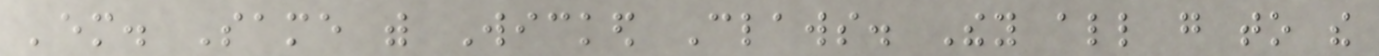'em. Same with Wicked Claws. They all go to the
